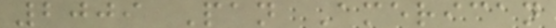2009 Pan American
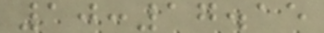10:17.15
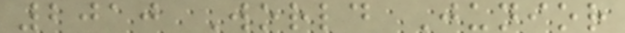2010 World Junior
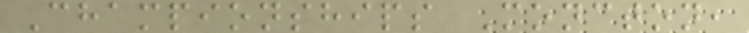Championships Moncton,
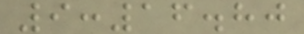9:16.80
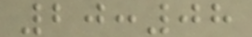20:08
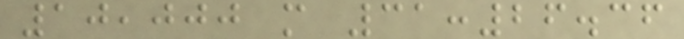10,000 m 31:26.36
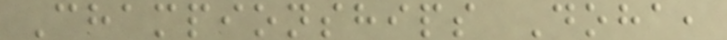Championships Doha,
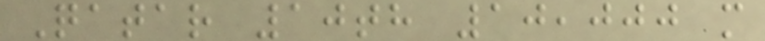Qatar 10th 10,000 m
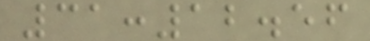31:12.56
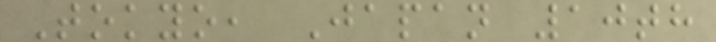Tokyo, Japan 10th
